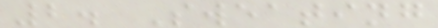2. Sweating
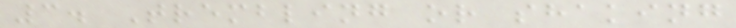3. Trembling or shaking
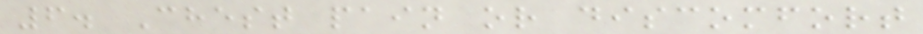6. Chest pain or discomfort
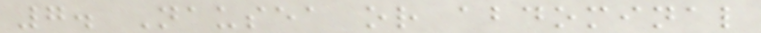7. Nausea or abdominal
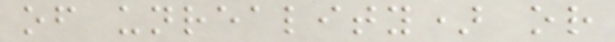of unreality) or
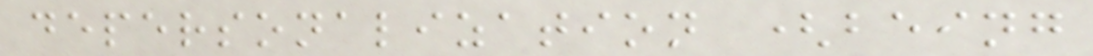depersonalization (being
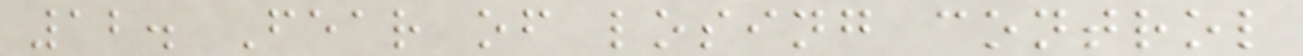12. Fear of losing control
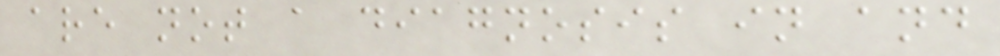are not a diagnosis in and
